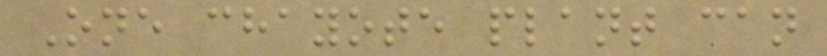One chayote plant can
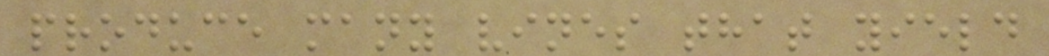produce many vines that yield
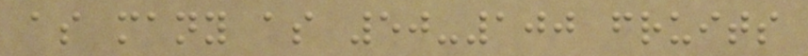as many as 50-100 fruits
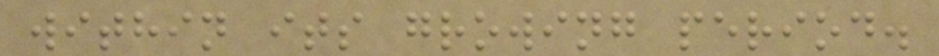within its growing period.
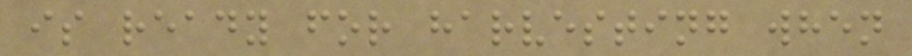is ready for harvesting when
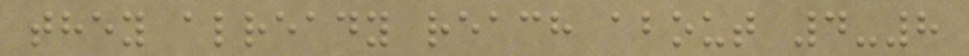they already reach about 4-8
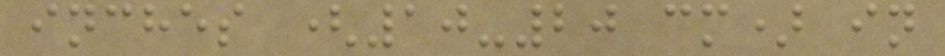inches (10-20 cm) in
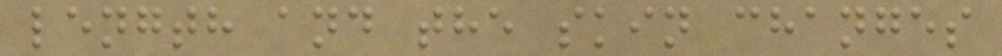length and the skin changes
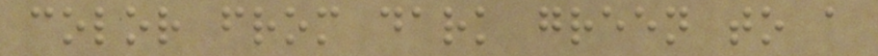color from dark green to a
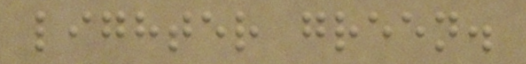lighter green.
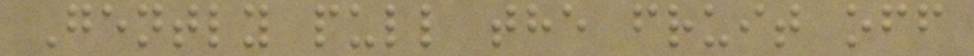Gently pull the fruit off
